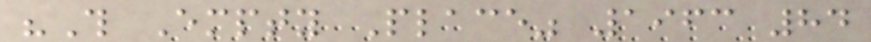"This Empty Place" 1963 84
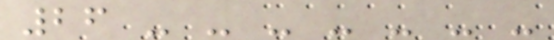26 - - - - - - -
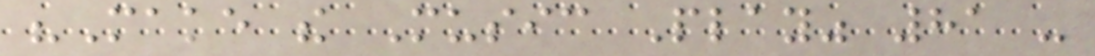"Make the Music Play" 81 -
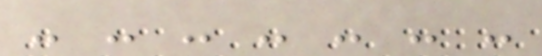- - - - - - -
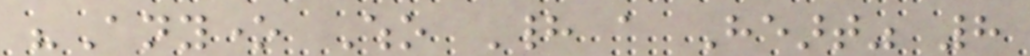"Anyone Who Had a Heart" 8
